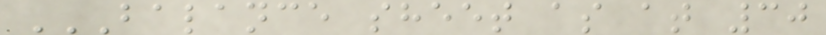BALANCE SHEET AS AT 30
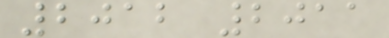2012 2011
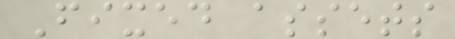Fixed assets
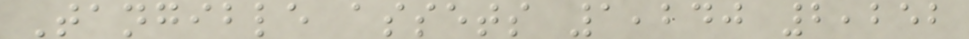Tangible assets 1,240 2,252
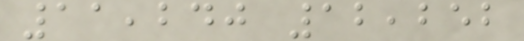11,240 12,252
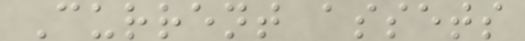Current assets
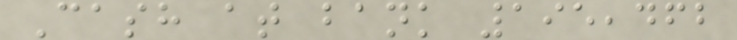Cash at bank 195,462
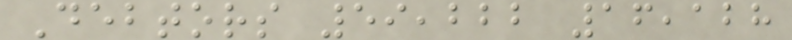Debtors 59,222 16,128
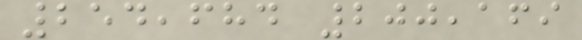254,684 200,169
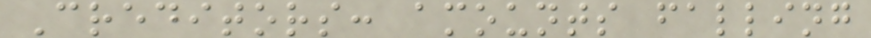Creditors: amounts falling
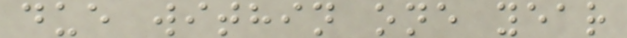due within one year
